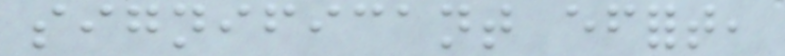significant effort,
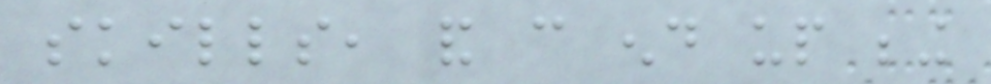skills, and can end up being
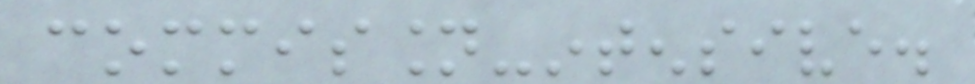commission-intensive.
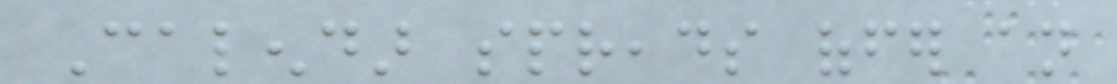Calendar spreads offer an
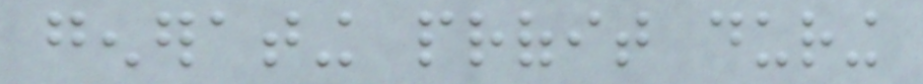generating profit during
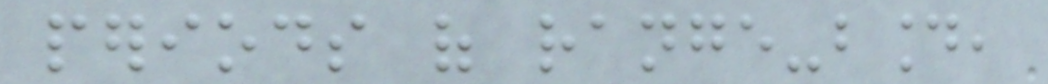periods of range-bound,
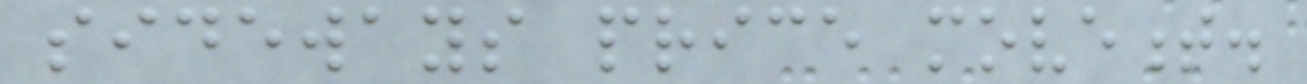sideways price movement.
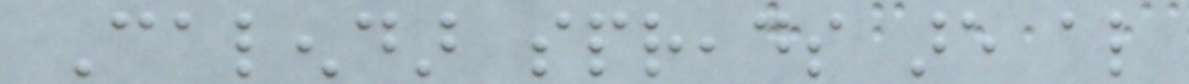Calendar spreads are also
